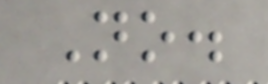No.
